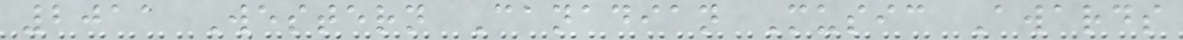2011 Western Canadian Music Awards
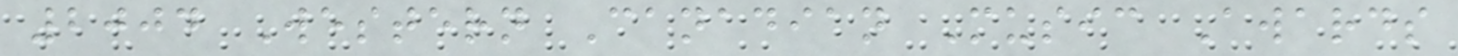2004 Western Canadian Music Awards
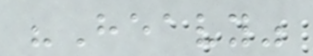"Heavy"
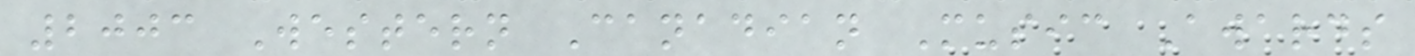2003 Western Canadian Music Awards
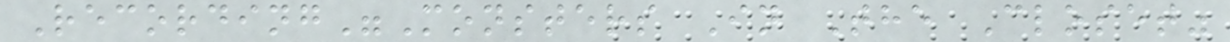Recording"Monsters In The Closet"
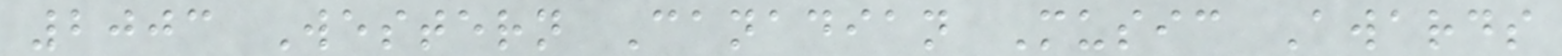2003 Western Canadian Music Awards
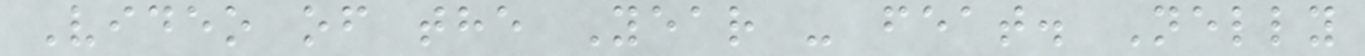Video of the Year - feat. Nelly
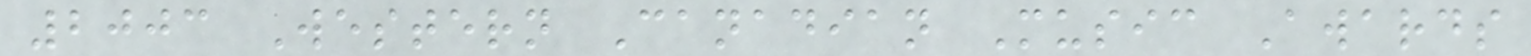2003 Western Canadian Music Awards
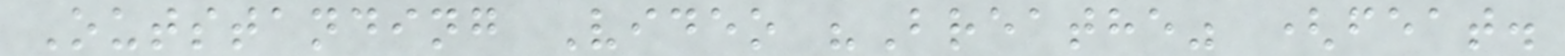Outstanding Video "Breathe" (feat.
